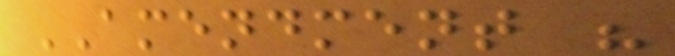AMENDMENT "
